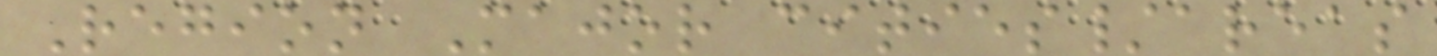Region Major cities/areas
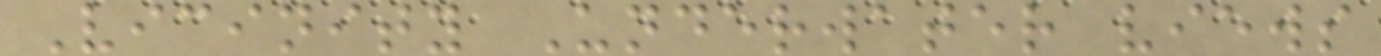Vicinity Underwater views
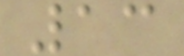13
